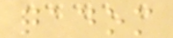qadom
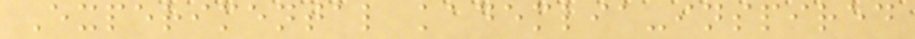Experimental kademlia-inspired
